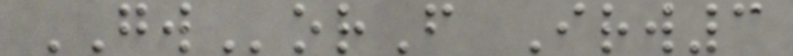GWorF Irw3
